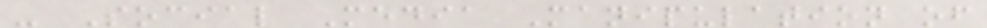- Social Media Manipulation of
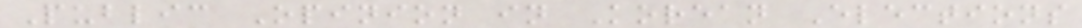Public Opinion in Korean Elections
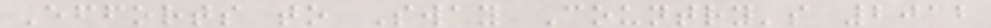Efforts to Sway Country's 2012
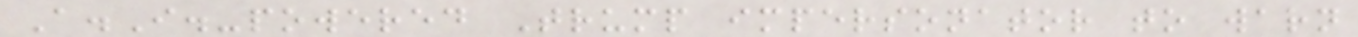A.I.-powered Trump impersonator to warn
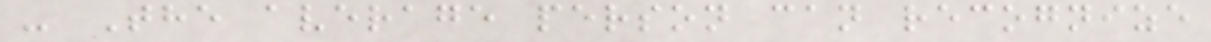- The average person can recognize
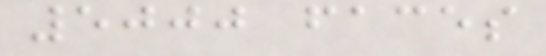5000 faces
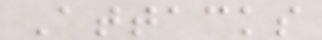Attacks
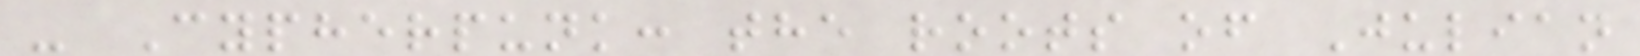- Cypherpunk: the roots of Julian
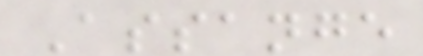Assange
